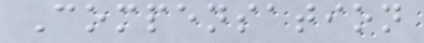Compensation
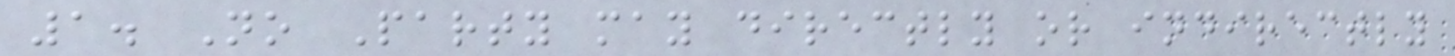1. No Party may directly or indirectly
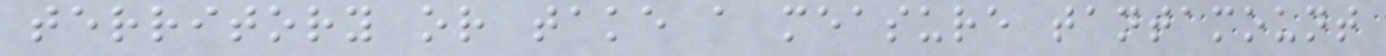territory or take a measure tantamount
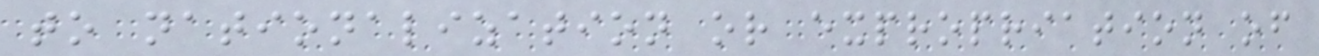to nationalization or expropriation of
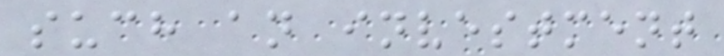such an investment
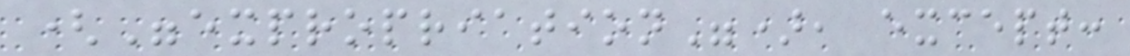("expropriation"), except:
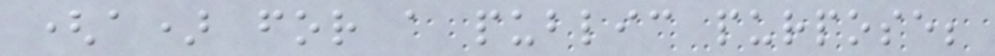(a) for a public purpose;
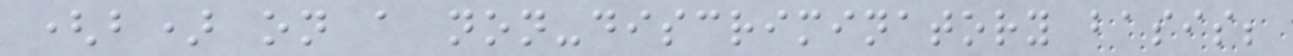(b) on a non-discriminatory basis;
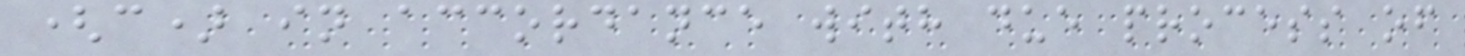(c) in accordance with due process of
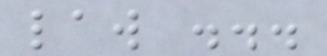law ...
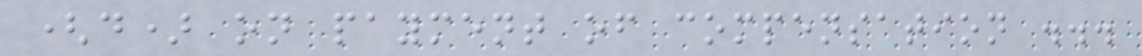(d) on payment of compensation ...
